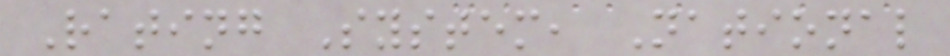Rating System, National
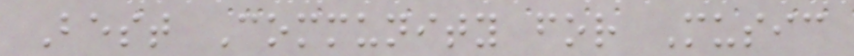Best Community for Music
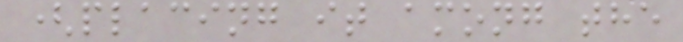(placing it among the
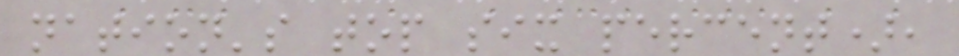nation's top six percent),
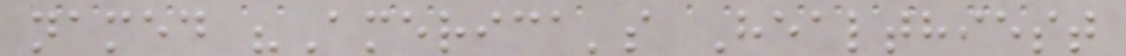named "America's Healthiest
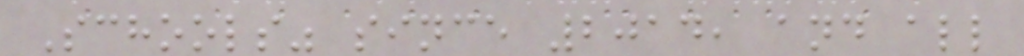Schools" since 2014, and all
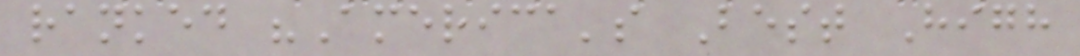ranked "America's Best High
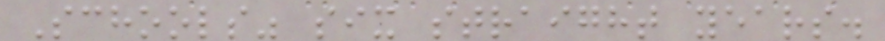Schools" six straight years.
